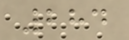284
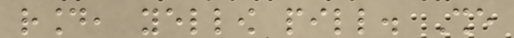round, yellow pill. She
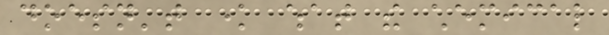doesn't know what the chemical
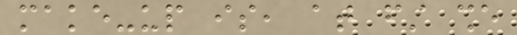make-up is, at first she
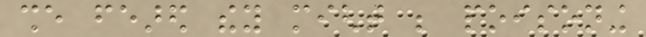she feared they might be poisoning
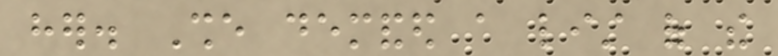her. She demanded a list of the
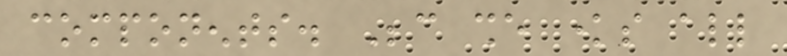components. Because she knows all
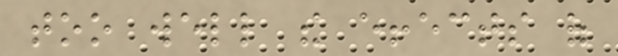too well the effects of
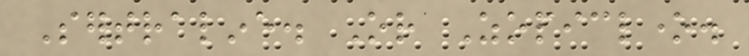Sertraline. Or Zopiclone.
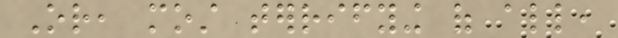Or, most terrifying of all,
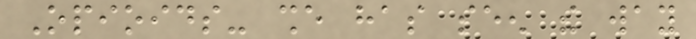Opioids- she has seen the way
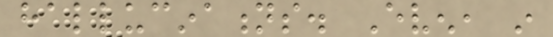hallucinations. Even, in
